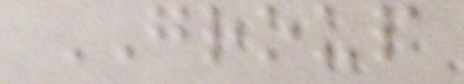GROUP
